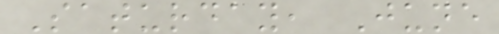Saturday, June
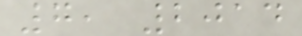7, 2014
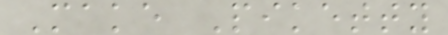Make Piketty
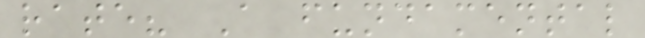rate? A fundamental
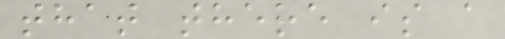that there is a
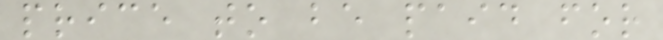price to be paid for
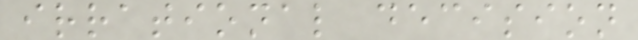irrational decision
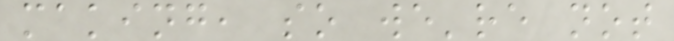making, so we're not
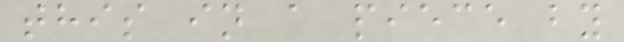this in a piece by
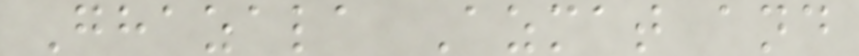Ghazala Azmat and
